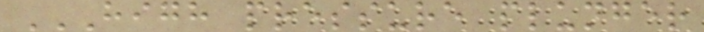HIGH PRESSURE PLUNGER
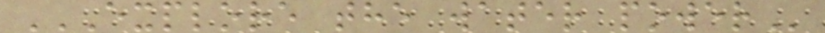EXPLORE THE WATER POWER
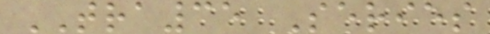TRA35 Series
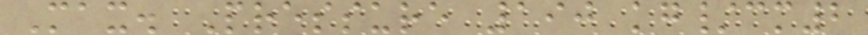Max. Pressure 190 kg/cm2
